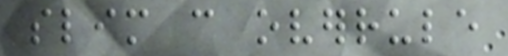slim can overrule
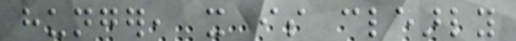hunger, it is clearly
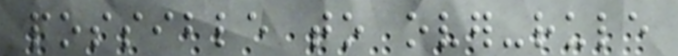possible to over-rule
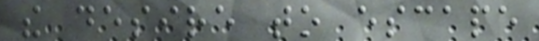the desire to escape
